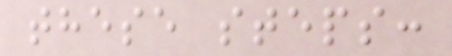these steps:
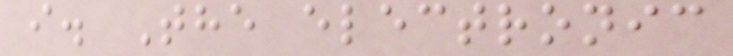i. The electronic
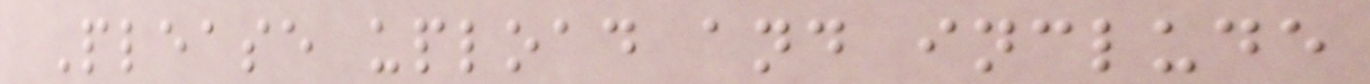Please upload and include
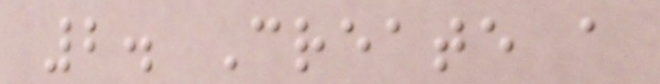2. Create a
